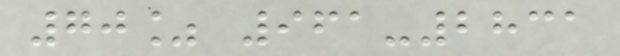70% 961-2831
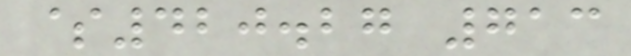$420.27 713
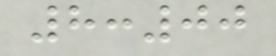8:00
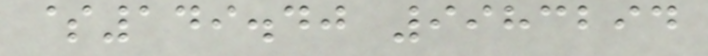$149.40 9983294
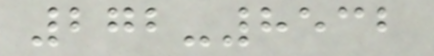272-8532
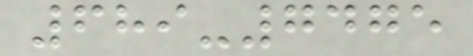689-7475
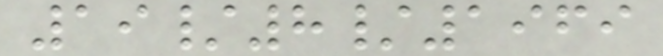19/8/1969
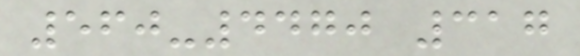560-4470 317
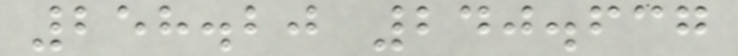258.20 240.637
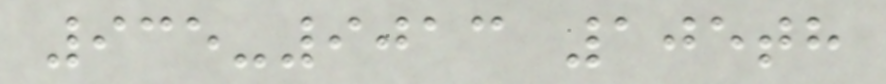935-9013 105th
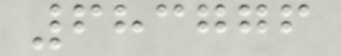683776
